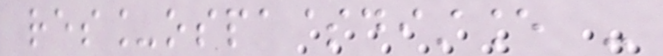res_ospa$distance -
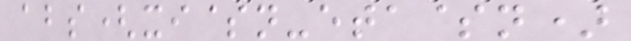abs(xi$n-eta$n)
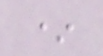*
